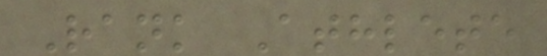Rank Athlete
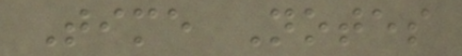Time Notes
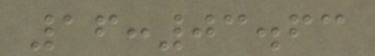16:03.63
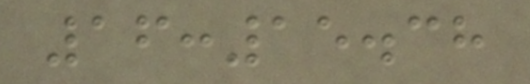16:15.38
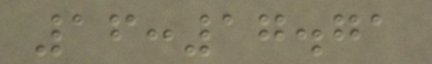16:17.71
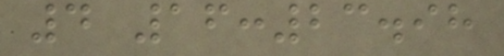4 16:23.98
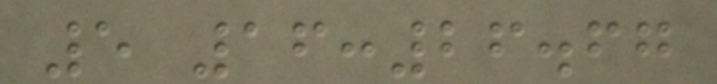5 16:26.67
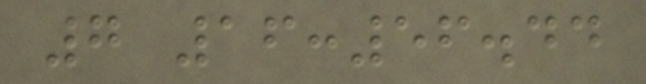7 16:56.44
